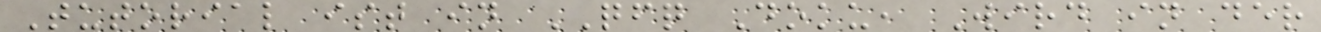Tutorial ist in QFQ Doku, Wird in der
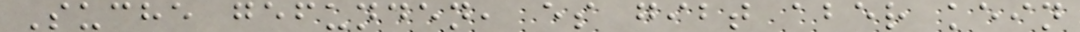Suche gefunden, es gibt aber kein
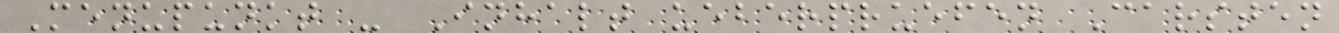Menupunkt - Inhalt ueberpruefen Carsten
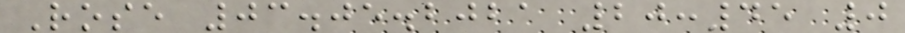Rose 03.05.2021 20:45 0
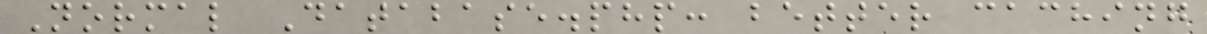Normal Database.php: better caching
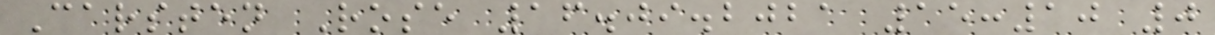Carsten Rose 16.09.2021 15:10 0
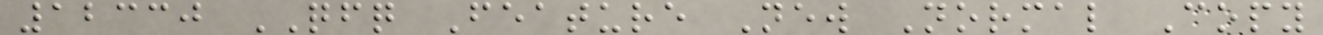12330 QFQ Feature New Normal Copy
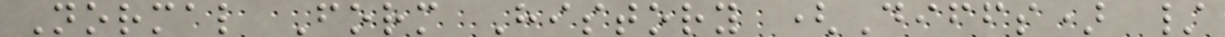Normal Form History (Diffs) /
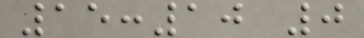15:10 0
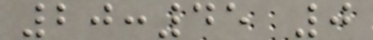20:45 0
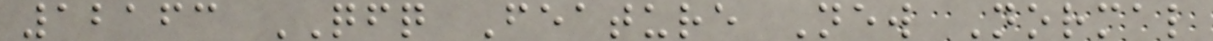12163 QFQ Feature New Normal
